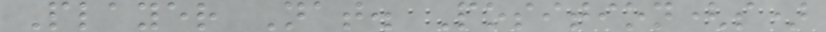Player Nat. Position(s)
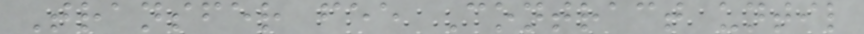Transfer fee Contract until
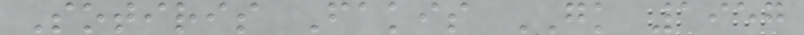Sotiris Fakis GK 1957
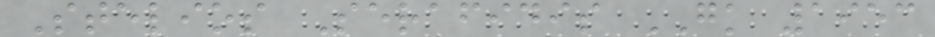Stelios Serafidis GK 1953
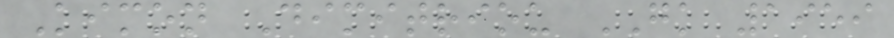Kimon Dimitriou GK 1959
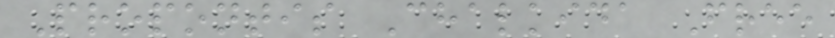Propontis Chalkida Free
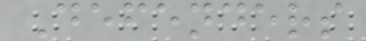Defenders
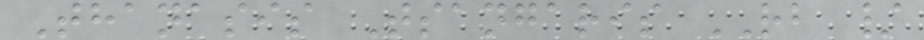Thanasis Tsangaris RB /
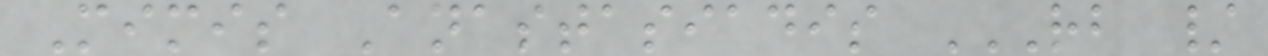Mimis Anastasiadis RB /
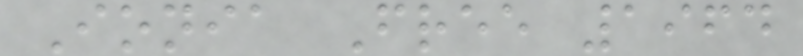Ionia Free 1964
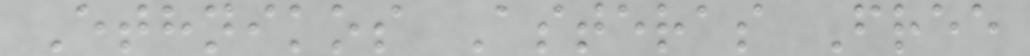Ethnikos Asteras Free
